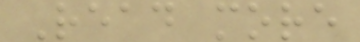Read more
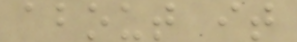about it
